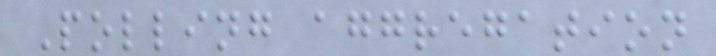Polling aggregation
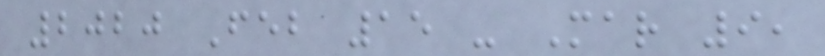2020 Feb 15 - Mar 9,
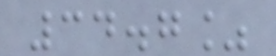34.7%
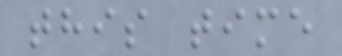this time
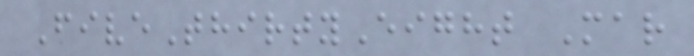FiveThirtyEight Mar
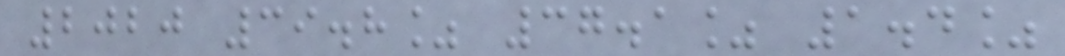2020 39.8% 37.1% 1.4%
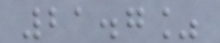21.7%
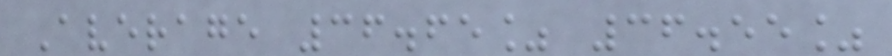Average 36.65% 36.55%
